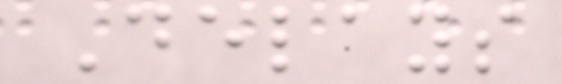Delays
